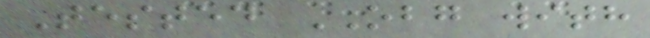Tested OBG with
